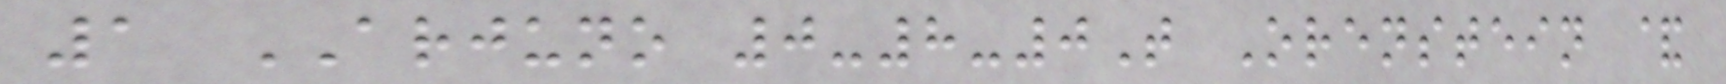1 ARJUNO 0-8-0T Orenstein &
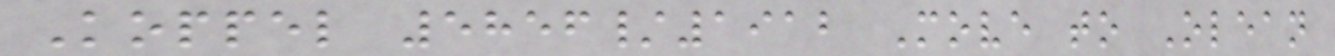Koppel 5856/1912 Move to Olean
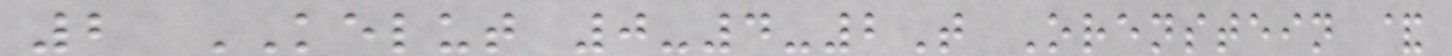2 KELUT 0-4-2T Orenstein &
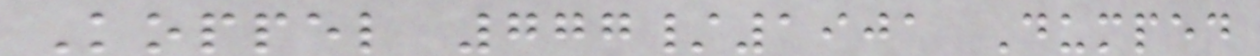Koppel 777/1901 Dumped
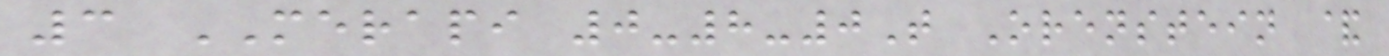3 MERAPI 0-8-0T Orenstein &
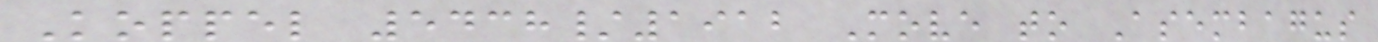Koppel 5438/1912 Move to Asembagus
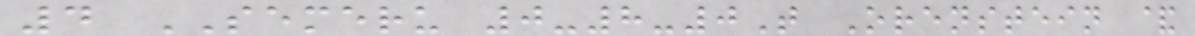4 SEMERU 0-8-0T Orenstein &
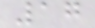17
